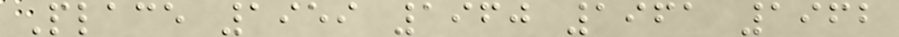Place 1959 1960 1961 1962
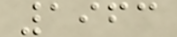1963
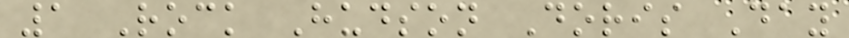1 Rock Hudson Doris Day
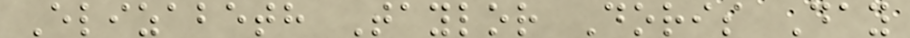Elizabeth Taylor Doris Day
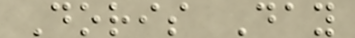Doris Day
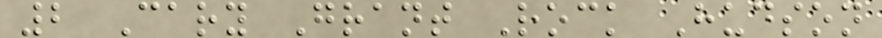2 Cary Grant Rock Hudson
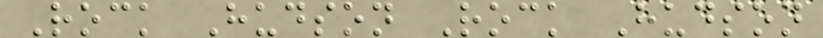Rock Hudson Rock Hudson
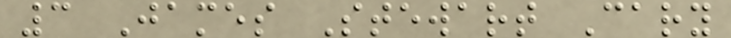3 James Stewart Cary
